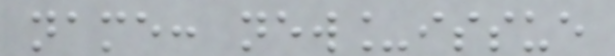name: new_issue
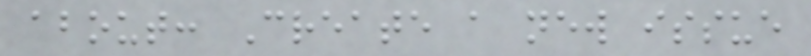about: Create a new issue
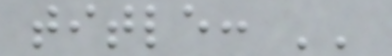title: ''
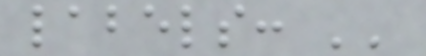labels: ''
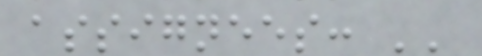assignees: ''
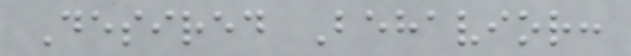Desired Behavior:
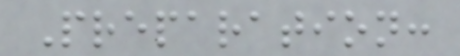Preparation:
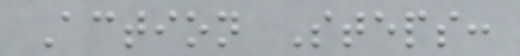Action Steps:
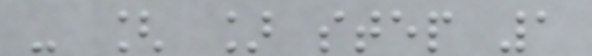- [ ] step 1
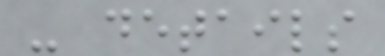- details
